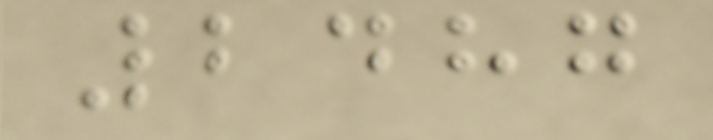2487
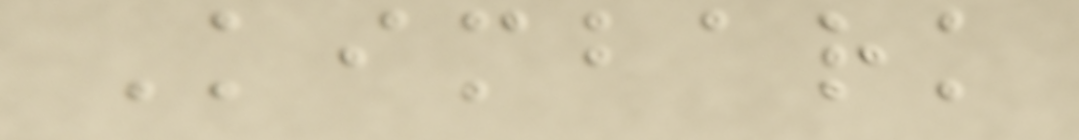Kimbark
